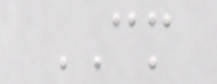CM
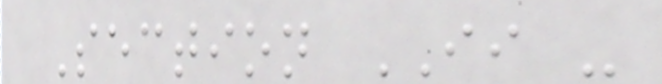Section II -
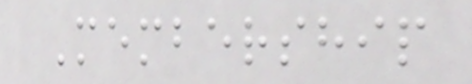Membership
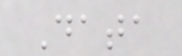Data
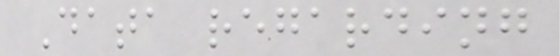Data regarding
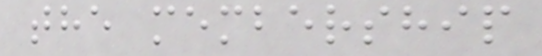the membership
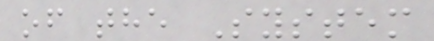of the System
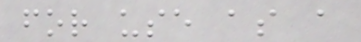for use as a
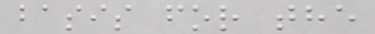basis for the
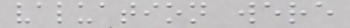valuation were
